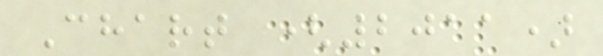Chart (2011)
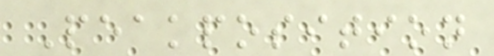Peakposition
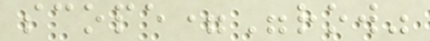scope="row"
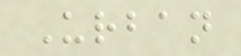Urban
